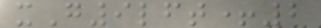xG9lft+2
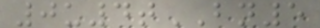0u4tBN5
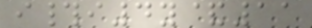i#i4y&11
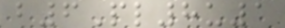b6Pl8u1
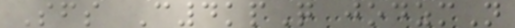Sfs C4kpQ jodzmN
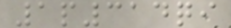1p314qi
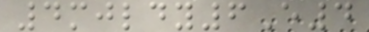4mjldy6E4
